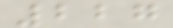227
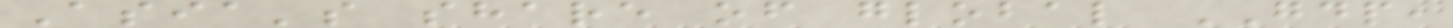Asia's share of global GDP,
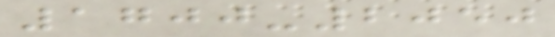1700-2050
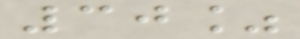30%
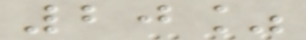20%
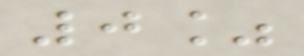0%
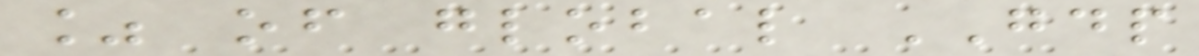% of global GDP
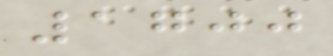1700
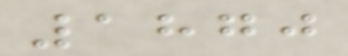1870
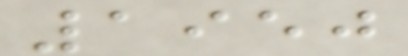1950
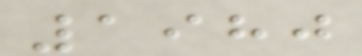1980
